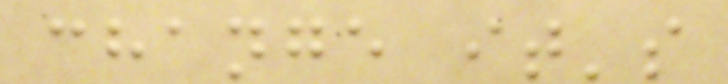change it's
